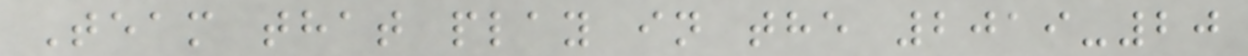Team that play in the 2019-20
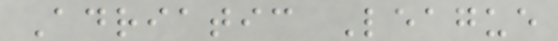Adriatic League
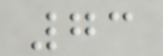73
